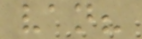van?
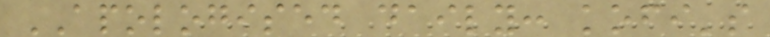APOLOGISED daily: kofi's
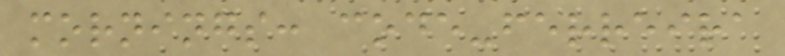mornings: code-ferreira
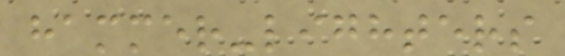hammer-lighters
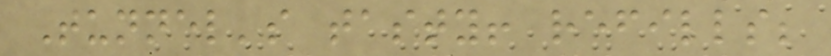Tunnel's tasty! refills;
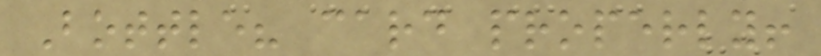Bottle? card properly!
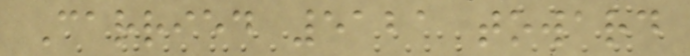Carried 5121 toward
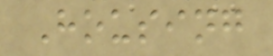Housing
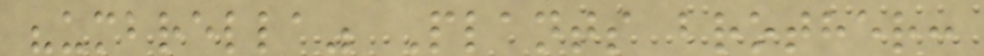"umbrella" Plants brother:
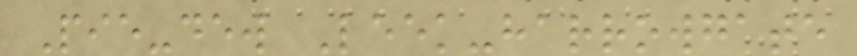Pie-dew Leek-harrowgate
